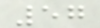57
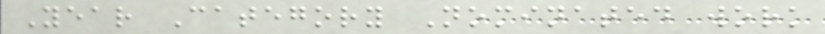Year Category Nominated work
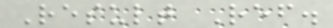Result Ref.
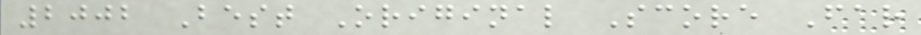2002 Best Original Score Far
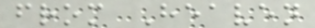from Heaven
